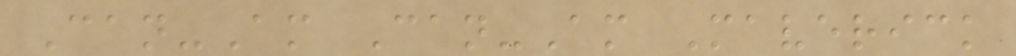Can-Am Can-Am Maverick
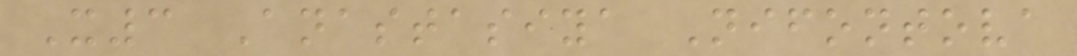X3 Anastasiya Nifontova
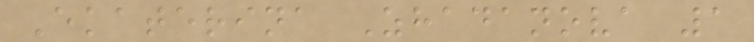Ekaterina Zhadanova 1
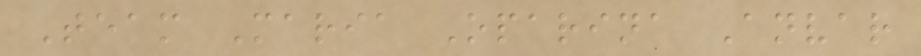Team Maria Oparina Anvar
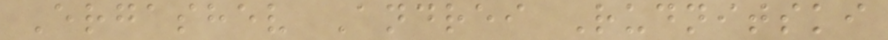Ergashev Andrei Rudnitski
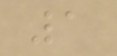1
